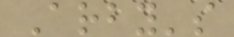Arby's
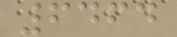6464
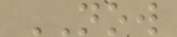NOW
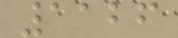1126
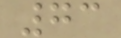73
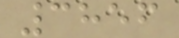3856
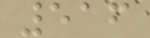516
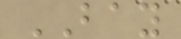BAY
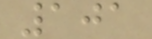101
